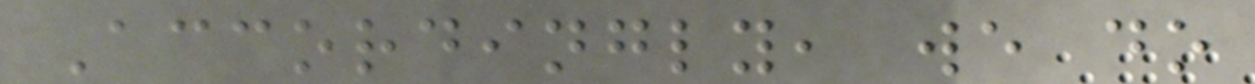Accordingly, we do
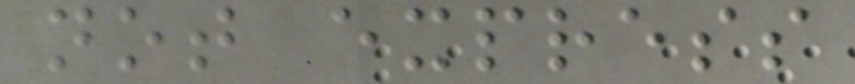not express
